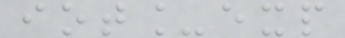iot_exp
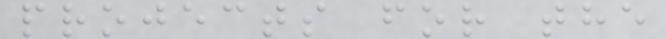projects for the
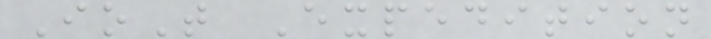IoT Expedition
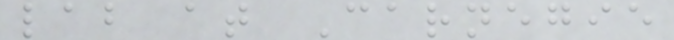lab at Carnegie
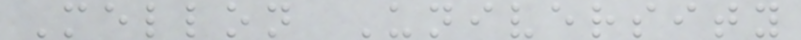Mellon University
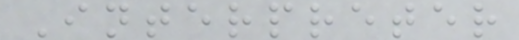Interpreter
